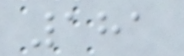181
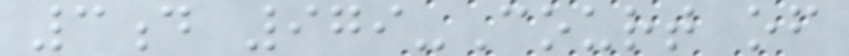3d 979-Court of
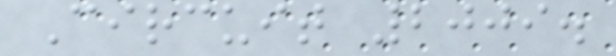Circuit 2009.
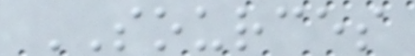SOURCES
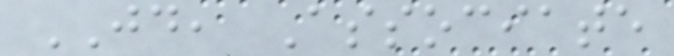JD, Associate
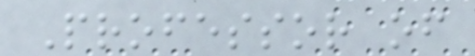Professor of
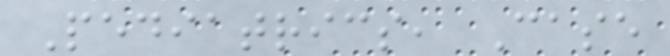Pediatrics, Case
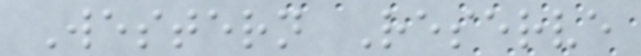Western Reserve
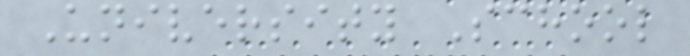University School
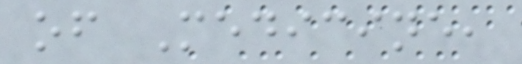of Medicine,
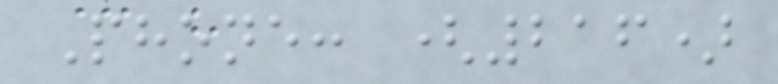Phone: (216)
